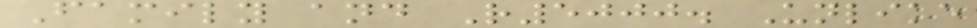Family and R5000. Unlike
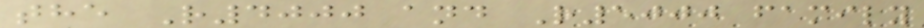the R4000 and R5000 family
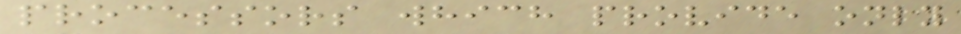processors which provide only
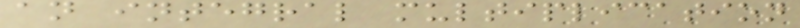an integral multiplication
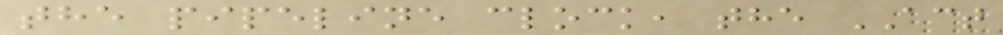the pipeline clock, the ACT
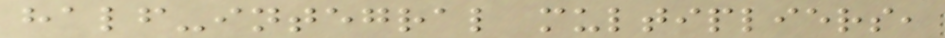half-integral multipliers,
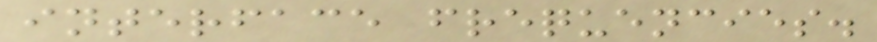interface frequencies.
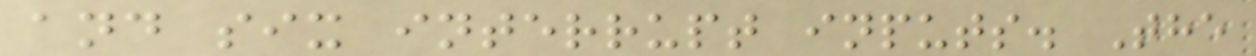and six interrupt inputs. The
